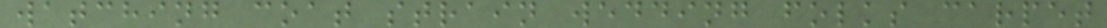watching coat strain wedding folks carpet
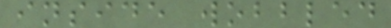inside wobbled
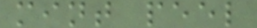mint peel
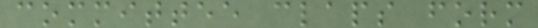committee claps form
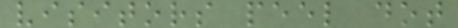visitors peel dot
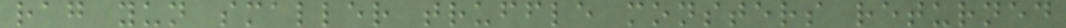rag yun smaller truffle monsters returned
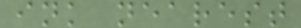ink nearest
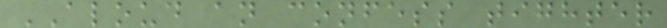ALOUD an confess tighter
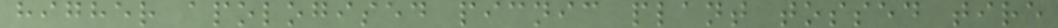higher apologised picnic plant tossed tire
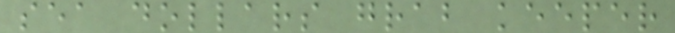sea dollars grab keeper
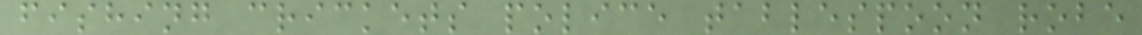fishing crickets police tablespoon robe
